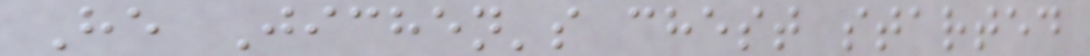He Jichen's chest started
